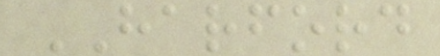HARFORD
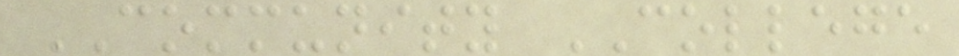COMMUNITY COLLEGE
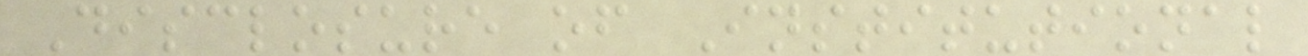Disclosure of Institutional
